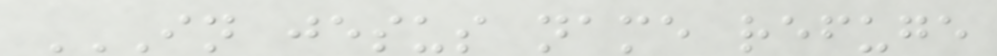IN JESUS NAME REFUGE
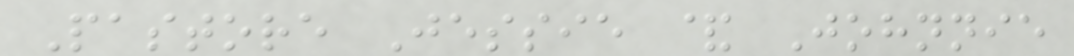Pastore Jessie & Johnnie
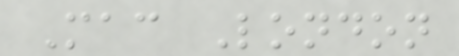Mac London
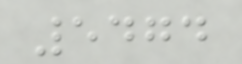5474
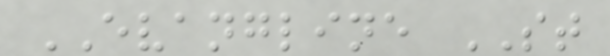EVANGLINE ST
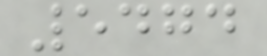5474
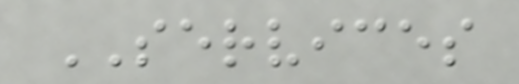SERVICES
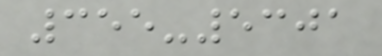355-5301
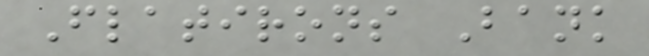Flatirons Bank
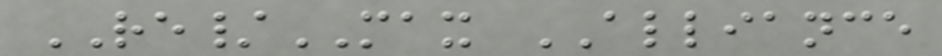RE/MAX ALLIANCE
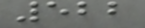522
